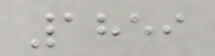1859
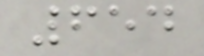654
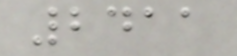2411
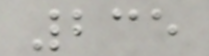235
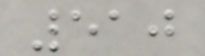510
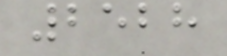2528
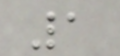1
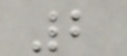2
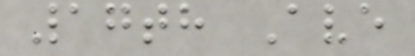17th Ave
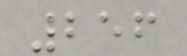256
